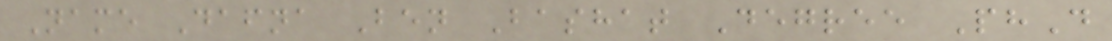Name Dafna Ben Bashat Degree PhD
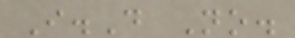I.D No.
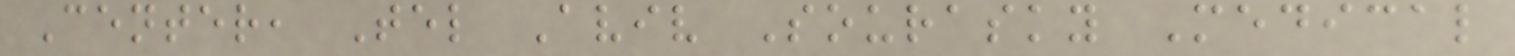Center, Tel Aviv Sourasky Medical
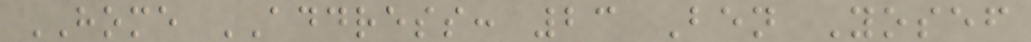HOME ADDRESS: 23 Ben Yosef
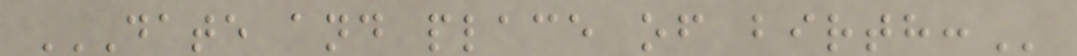DATE AND PLACE OF BIRTH:
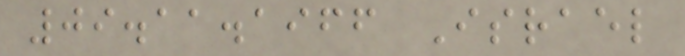09.11.1966 Israel
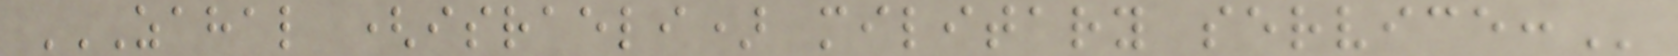ZAHAL (ISRAELI) MILITARY SERVICE:
